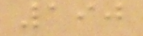190
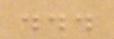...
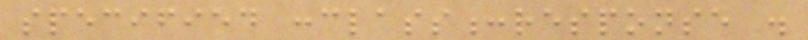specified :class:response .
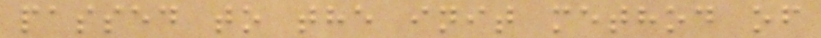passed to the init method of
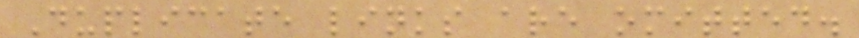Duplicate links are omitted.
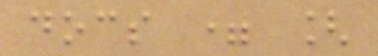docs = [
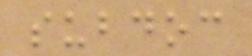subdoc
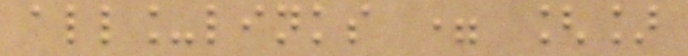all_links = []
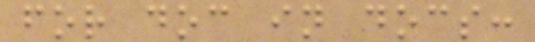for doc in docs:
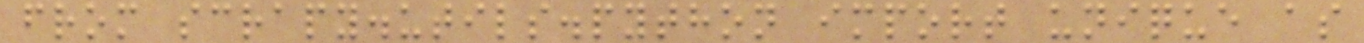from scrapy.utils.python import unique as
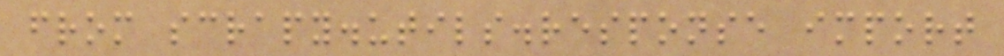from scrapy.utils.response import
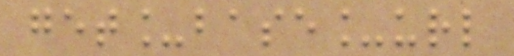get_base_url
